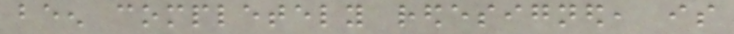been completely redesigned, is
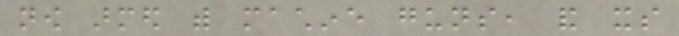now armed with machine guns, and its
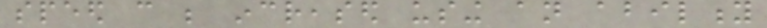speed can be increased using an ability
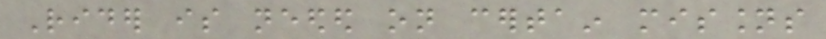Rider is needed on certain missions
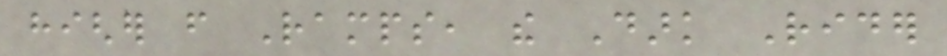higher from Ramps, the Dark Rider
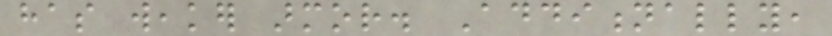has weaker armor. Additionally,
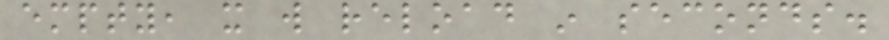empty, it will reload in seconds.
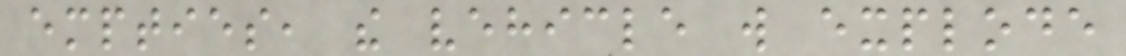empties, the vehicle will explode
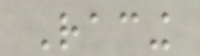Racing
